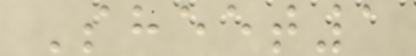Sheet1
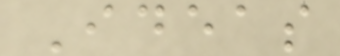Ideas
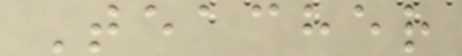Teacher
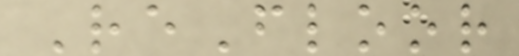ReFloor
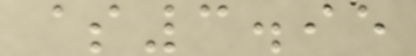$3.95
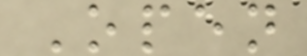Open
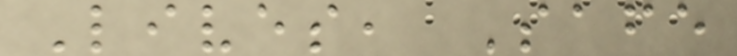Lives, Safe
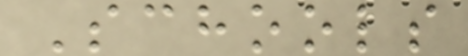Schools
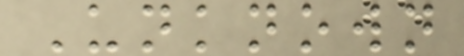Unknown
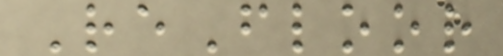ReFloor
